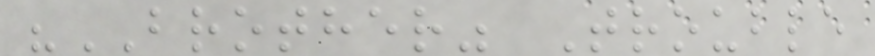"BROTHER" Trouble
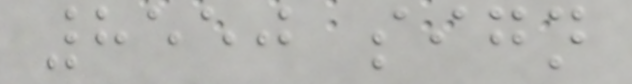8550 sign
